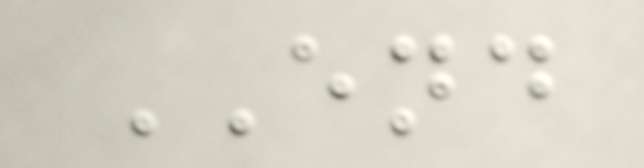END
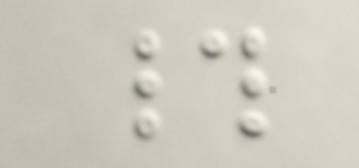#
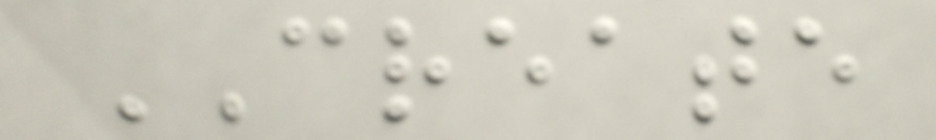CREATE
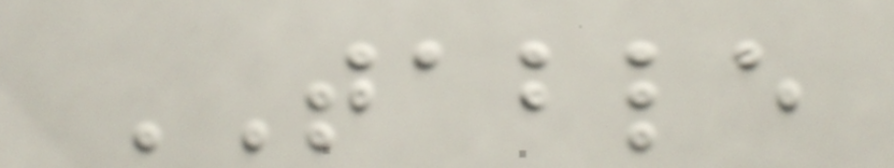TABLE
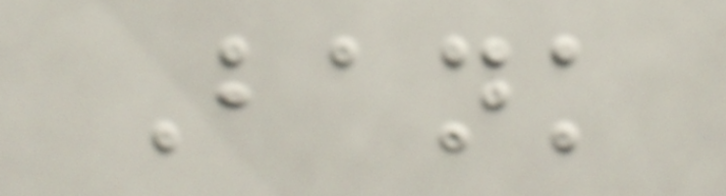Bank
